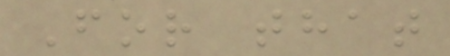For that
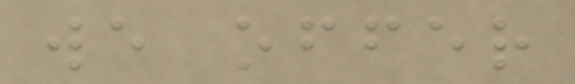we offer
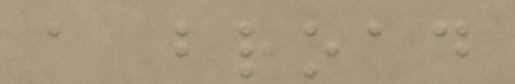a broad
